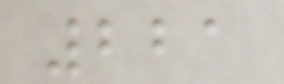221
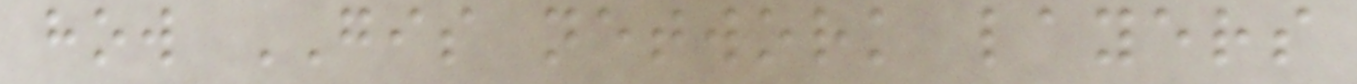how GIS network layers
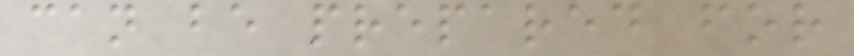can be prepared for
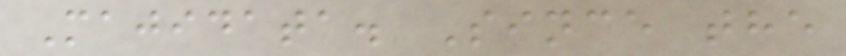Majidata. Since the
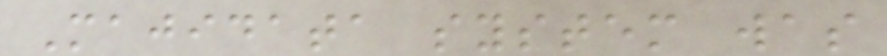Majidata system was
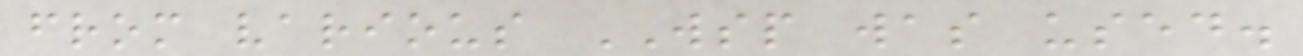from various WSP was used.
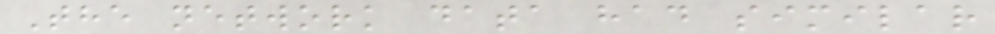The network data had similar
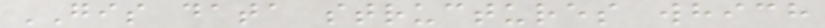GIS data structures which
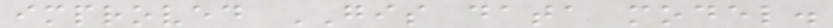improved GIS data model.
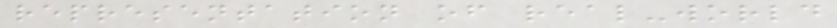representation of real-world
